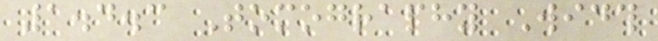1.4.3 Tomography Width
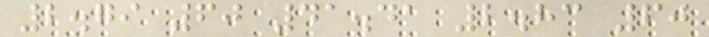2.79 60 41.41 2.83 60
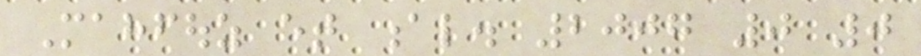Mahfouz et al. 2007 0 0
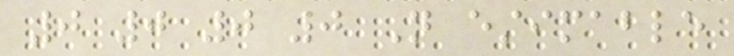0 0 0 0 Not estimable
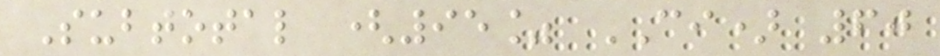Subtotal (95% CI) 60
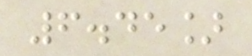6.45]
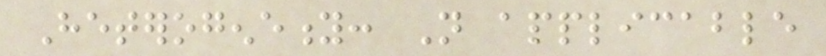Heterogeneity: Not applicable
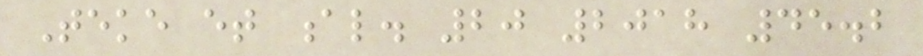Teke et al. 20 2018 45.2
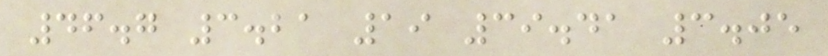46.7 3.21 19 39.41 3.05
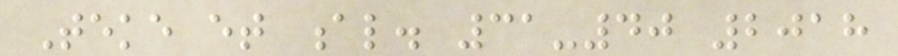Teke et al. 31-40 2018
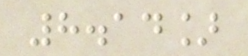8.14]
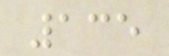135
